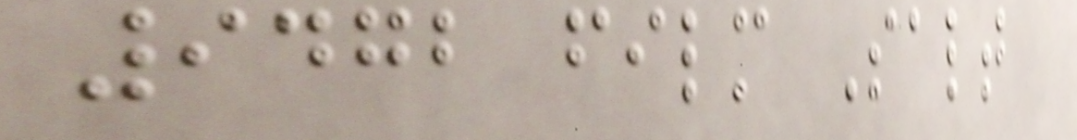9472 film Salt
